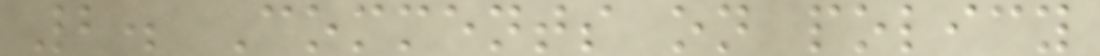2. Comments on policy
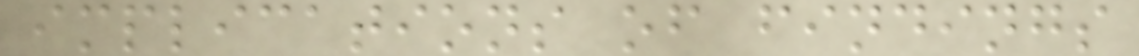implications of findings
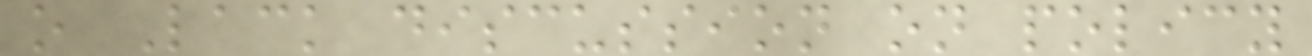o Lack discussion on policy
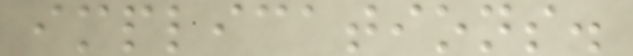implications.
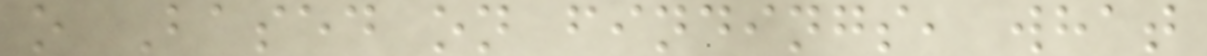o Based on findings, what
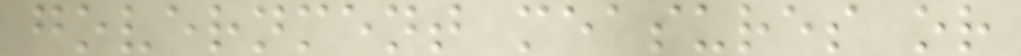government measures or
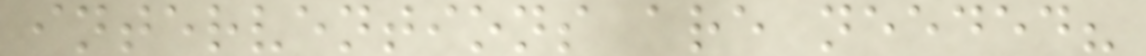interventions are needed?
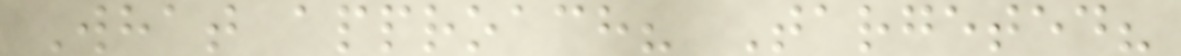What approach? Targeted?
